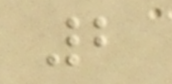2
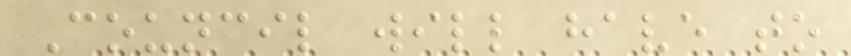Council will have to
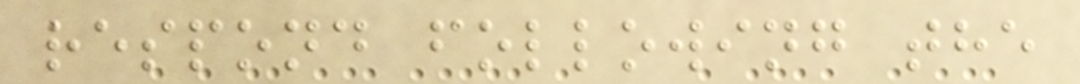respond following the
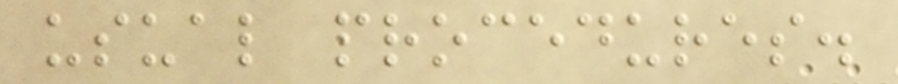usual procedures.
